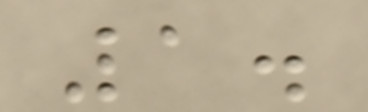1.
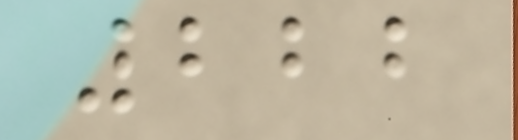222
